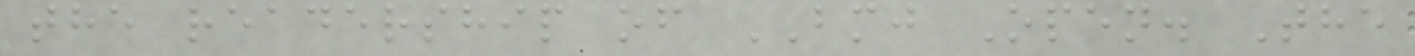the readership of BMJ Open. The
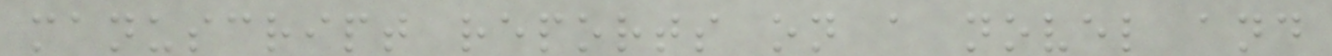manuscript reports on a novel and
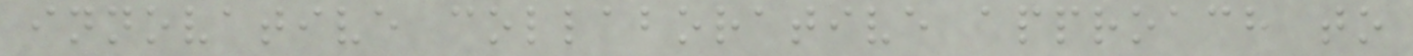innovative collaborative approach to
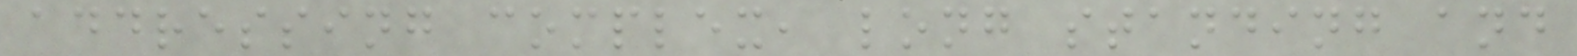addressing complex, long standing and
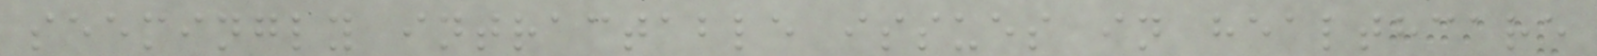seemingly intractable issues in healthcare
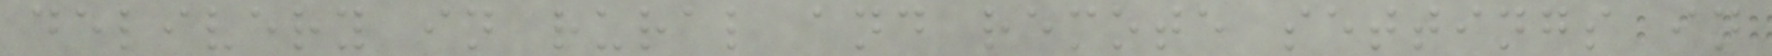delivery in rural and remote settings in
